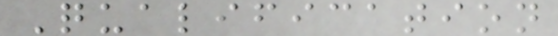Qualification
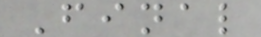Final
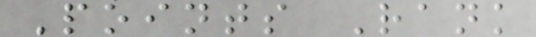Points Rank
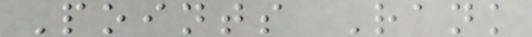Points Rank
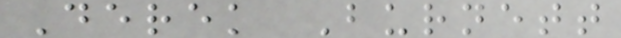Derek Burnett
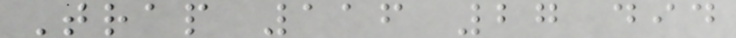Trap 116 27 did
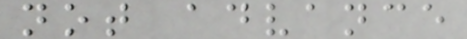not advance
